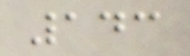143
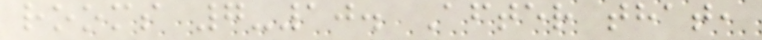rooms 7-10. After that,
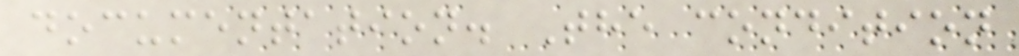documentation. The condition
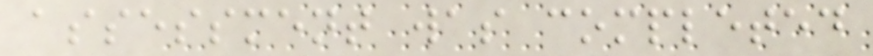assessment was completed
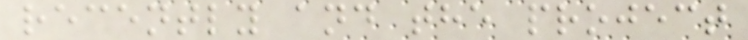recently and the project
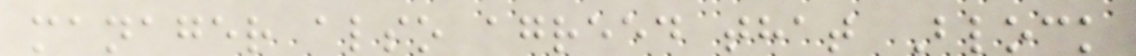manager also agreed that Block
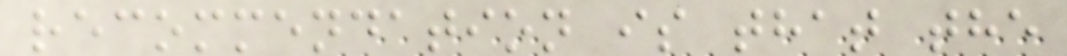recommendation is that the
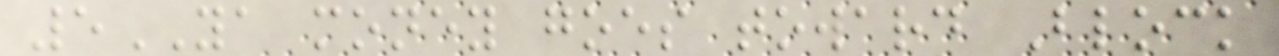5YA money goes toward Block
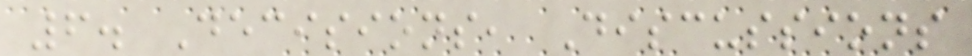6. Decisions, Discussions
